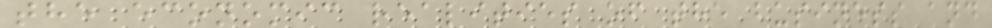the economic realities of the business and
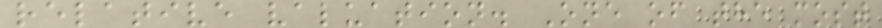relative valuation. One of the most
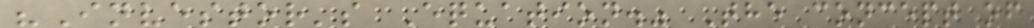"Investor's Equation." The concept of
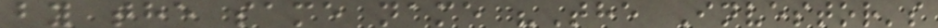by the same name "The Investor's
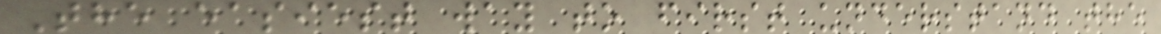The easiest way to first understand the
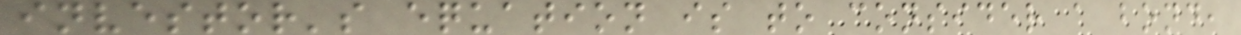investor's equation is to consider a bond,
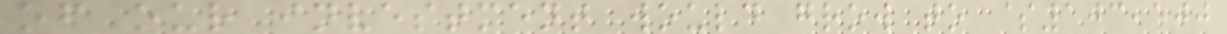of our investment would grow to $103,500
